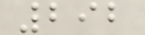292
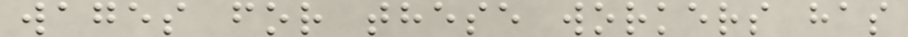wages for these workers has
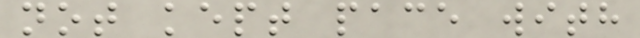not kept pace with
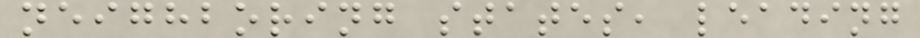neighboring states, leading
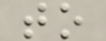to
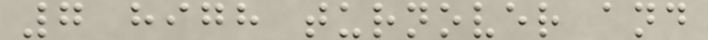7 high turnover and
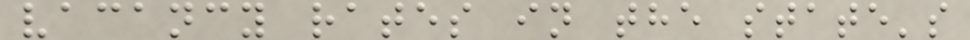vacancy rates in the state's
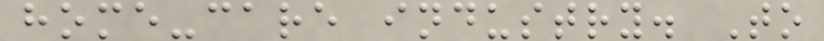home-care industry. To
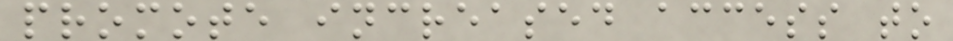promote increased access to
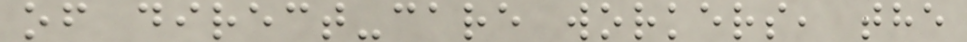of direct-care workers, the
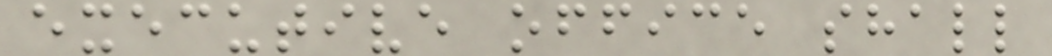executive office shall
